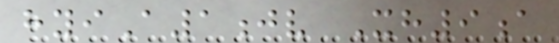hyiA1jv Xh9a
